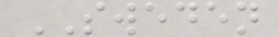SWEDEN
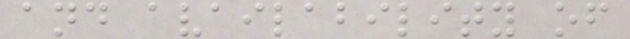and availability of
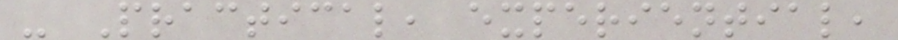- Practical, experiential,
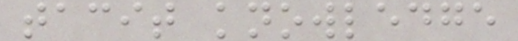tacit knowledge
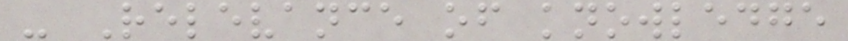- Relevance of knowledge
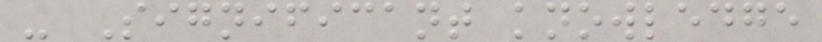- Significant knowledge
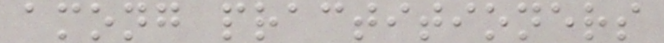among practitioners
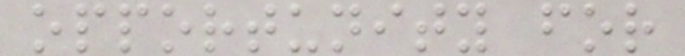opportunity for
